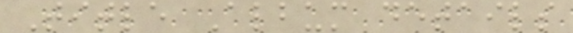Title Album details
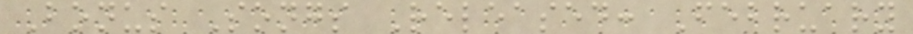Bonus Songs Released: February
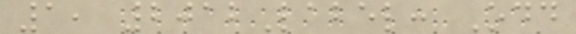1, 2012Label: Odd
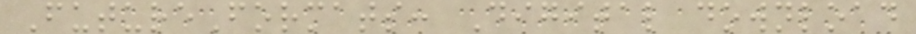FutureFormats: Digital download
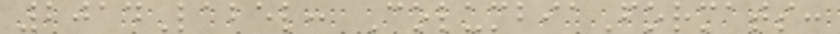2014Label: ColumbiaFormats:
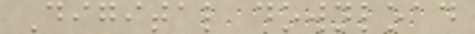Digital download
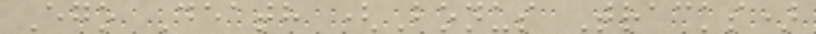Ego Death (Bonus Tracks)
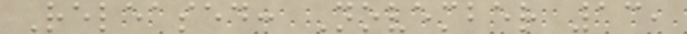Released: November 13,
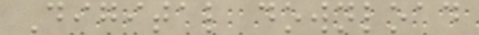Digital download
